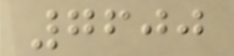7600
